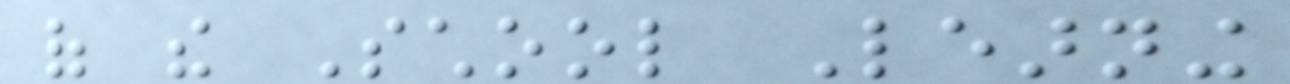of the School Learning
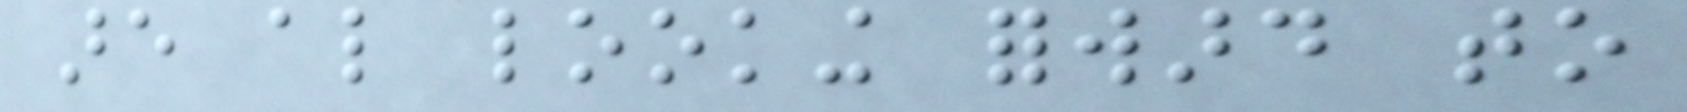are also looking forward to
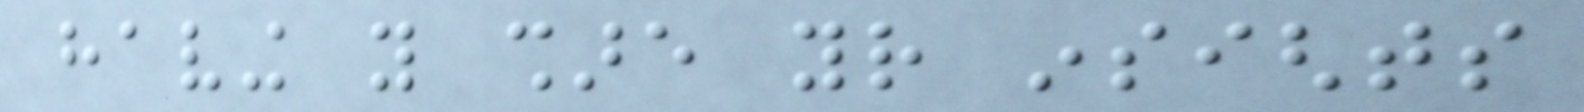having you share your insights
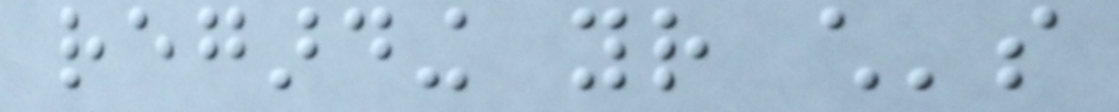regarding your child's
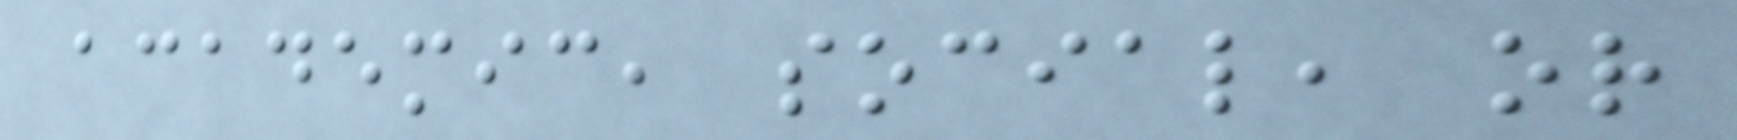academic, social, or
